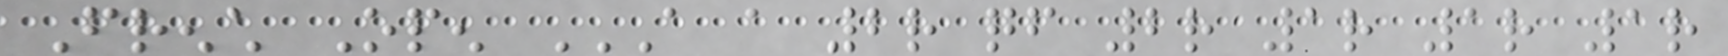French Open A A 2R QF 2R 1R 1R 1R
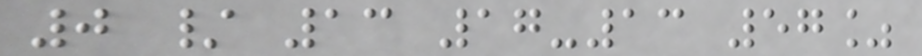0 / 13 17-13 57%
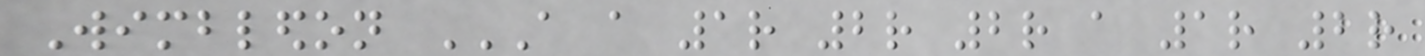Wimbledon A A 1R 2R 2R A 1R 2R
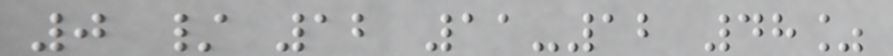0 / 12 11-12 48%
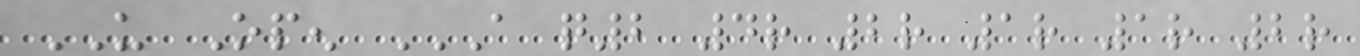US Open A Q2 4R 2R 1R 1R 2R
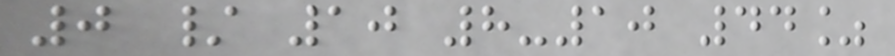0 / 10 8-10 44%
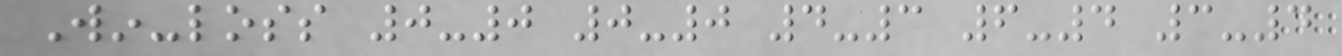Win-loss 0-0 0-0 4-3 6-4 3-4
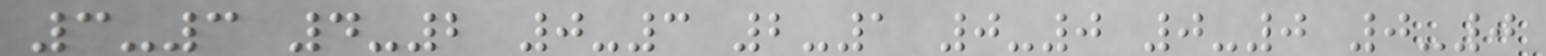3-3 4-2 0-3 2-1 0-0 0-0 0-0
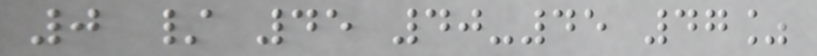0 / 45 40-45 47%
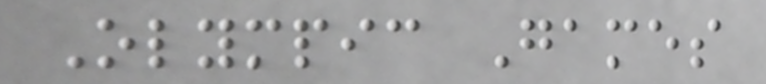Olympic Games
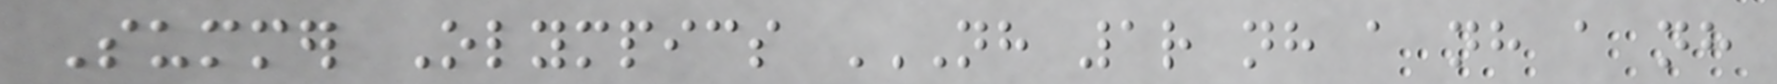Summer Olympics NH 1R NH A NH A NH
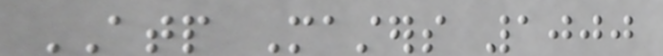ATP Masters 1000
